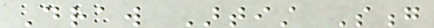Draw Artist Song
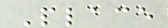Place
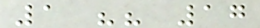1 "" 17
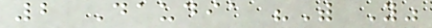2 Daudia "With You"
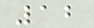12
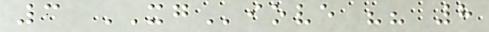3 XGiove "" 8
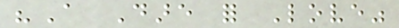"A Dare for Love"
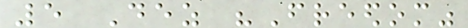5 Dez "Freedom"
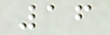16
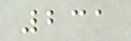231
